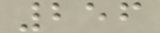256
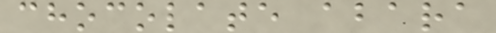chocolate abara
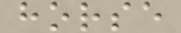horse
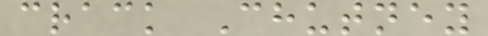crack Chutney
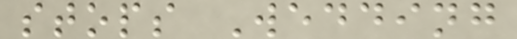stops Wedding
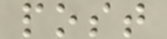post
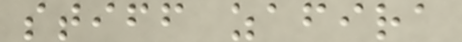stiff zafira
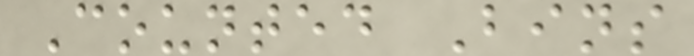Counted Bins
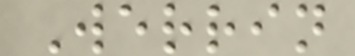Werrin
